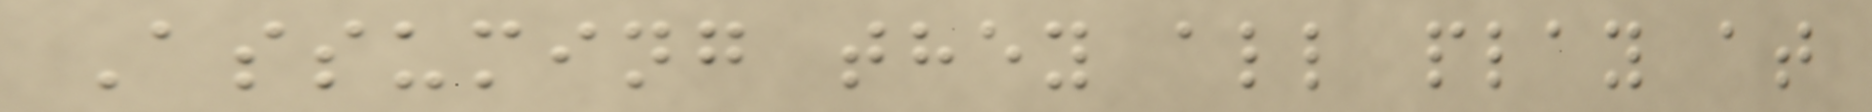Assuming they all play at
